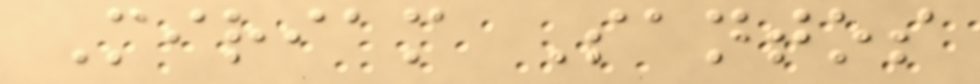Miriam Santos
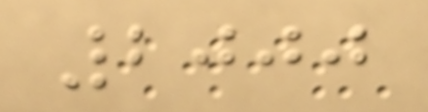2000
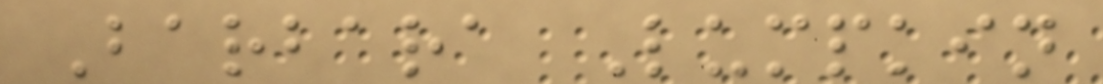Barbara Lumpkin
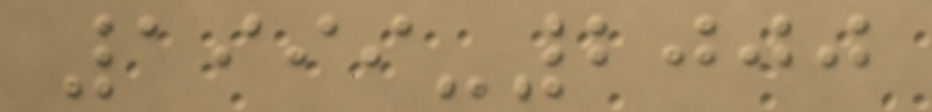1999-2000
